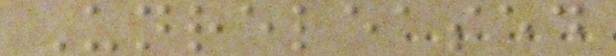Unreleased
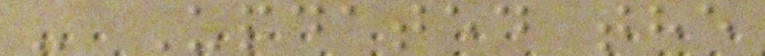- Updated the
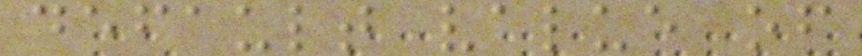default value of
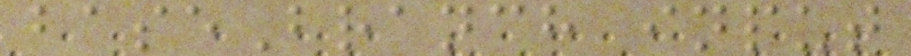baseBranch input
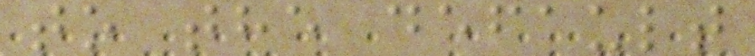to the default
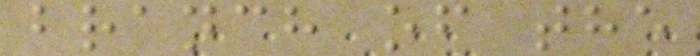branch of the
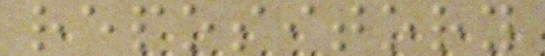repository
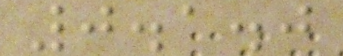0.1.0
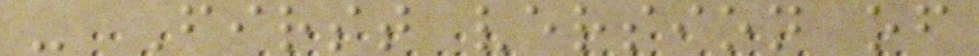- First version of
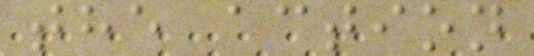the action
